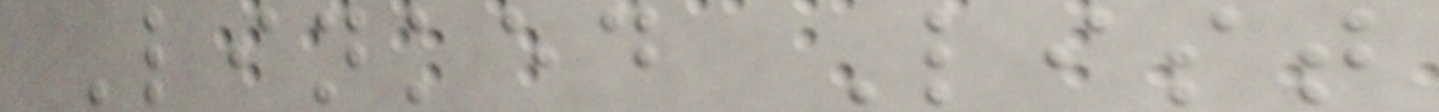Linked List
